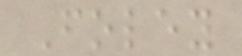Foley
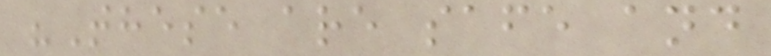"These are safe and
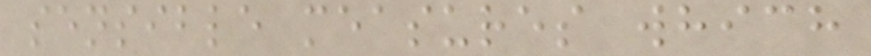sensible measures which
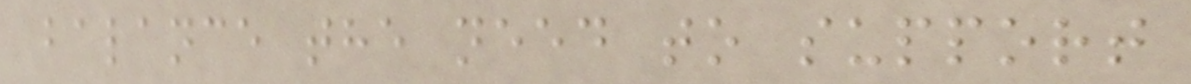balance the need to support
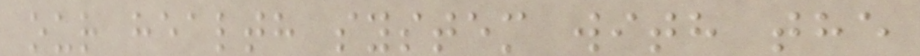our health system with the
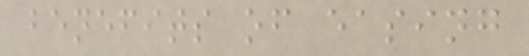benefits of easing
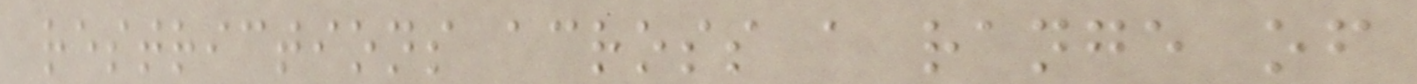restrictions across a range of
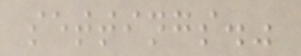settings."
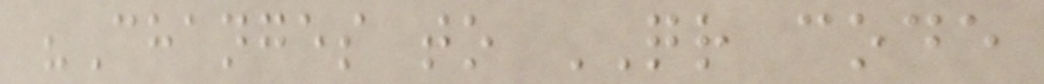"Changes to QR code
